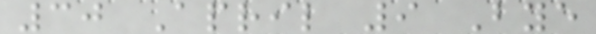30 April 9 Bye
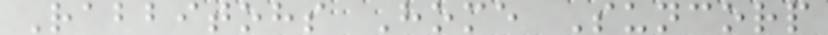Rabbitohs Home Suncorp
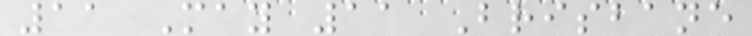11 May 11 Brisbane
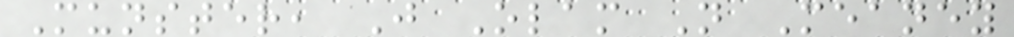Munster, J Olam N Meaney
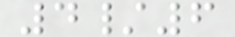4/6
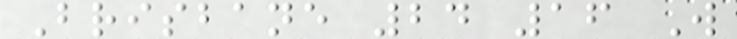Brisbane 24 16 W
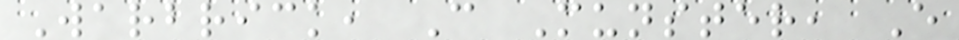Warbrick, C Munster, E
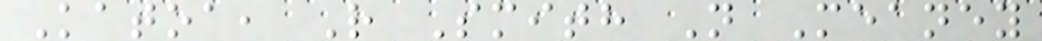Katoa, R Smith N Meaney
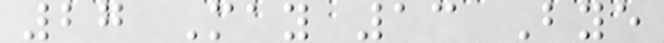27 May 13 Bye
